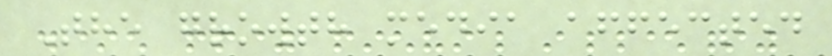The growth media affected
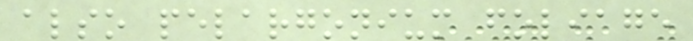also pelargonium foliage
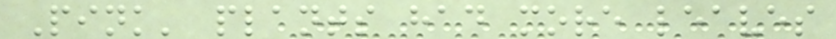Pink' plants had more leaves
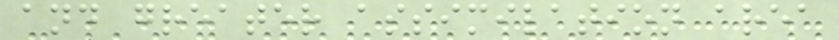and greater assimilation area
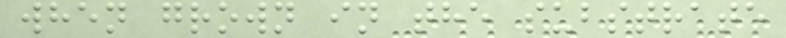when grown in the substrate
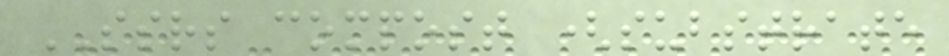SSRS compost (substrate
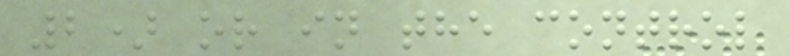2) or in the control
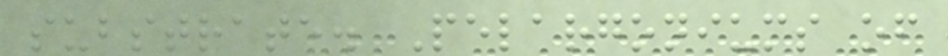substrate. Pelargoniums of
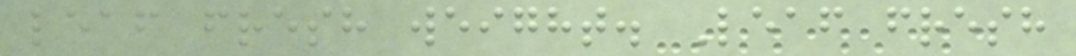leaf fresh weight. Leaf fresh
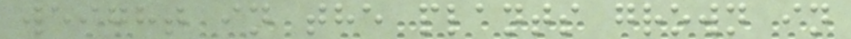weight in the plants grown in
